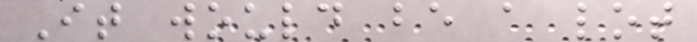It would be a lot
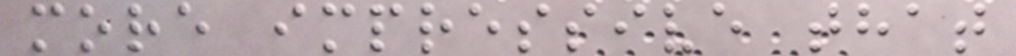more impressive that
